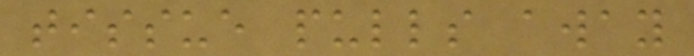tissue pulls away
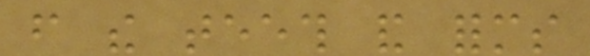from the teeth and forms
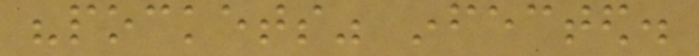"pockets" infected.
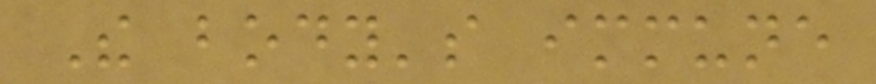The body's immune
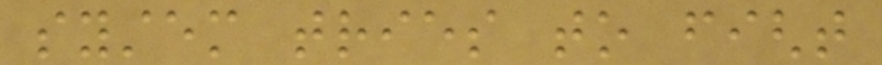system tries to fight
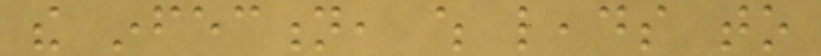the infection, which leads to
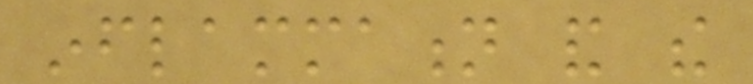inflammation and the
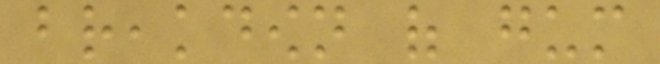breakdown of gum
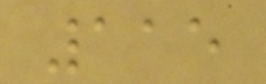115
